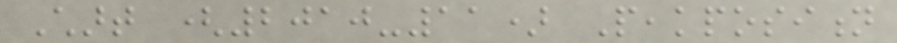Chart (2010-11) Peakposition
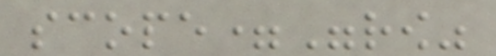scope="row"
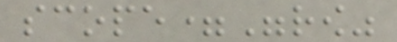scope="row"
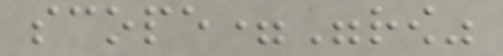scope="row"
